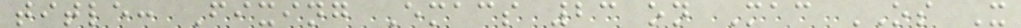title: Fixing Emacs 23 on Mac OS X
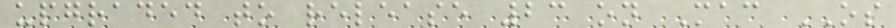upgraded to release 23 on Mac OS
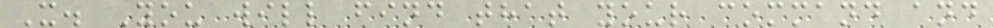X. You will find that your command and
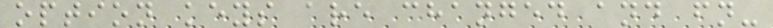option keys are changed and fn-
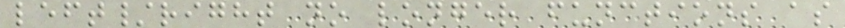left/right no longer functions as
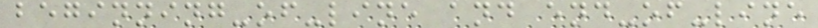beginning-of-line and end-of-line
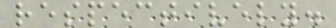respectively.
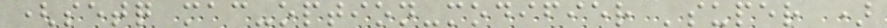(setq mac-option-modifier 'super )
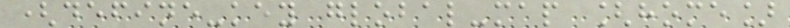(define-key global-map [home]
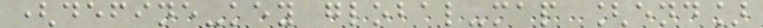(define-key global-map [end]
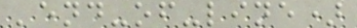'end-of-line)
